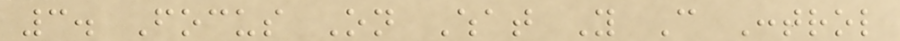3. Focus On What You Can Control
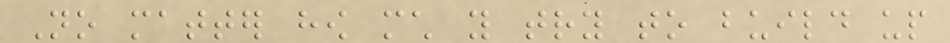No matter how much you try to build up
